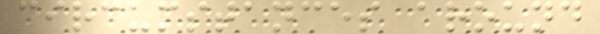circumstances around
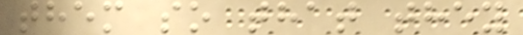them so that they
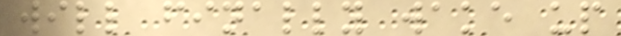will finally wake up
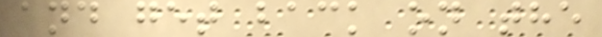and get back on the
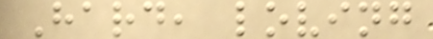Hard, loving
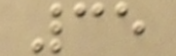35
